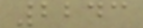2243
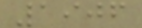1906
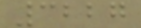3227
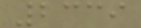2339
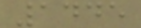1445
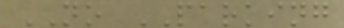NO PARKING
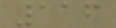116
